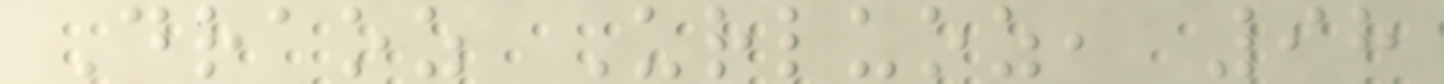Draoz Urluoz, 98
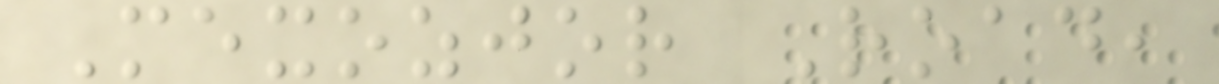Mexozjor Road,
